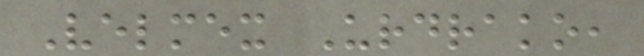Velmex Urdrako,
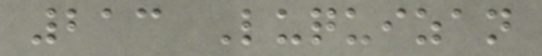213 Luquizan
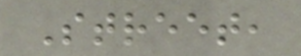Street,
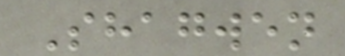Shagwen
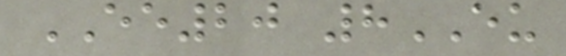EE20 8EU
